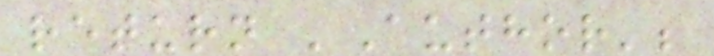return 'Author';
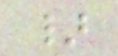}
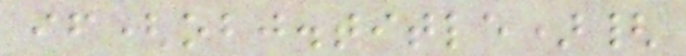if(obj.title){
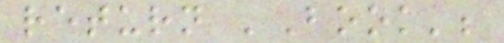return 'Book';
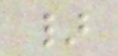}
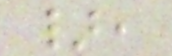},
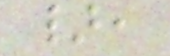},
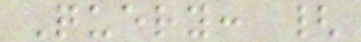Query: {
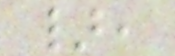},
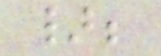};
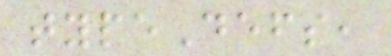typeDefs,
